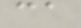ca
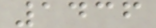1436
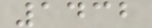1432
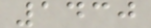1430
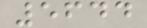5644
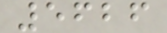5626
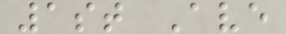1st Ave
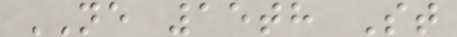NE 15th St
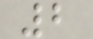2
